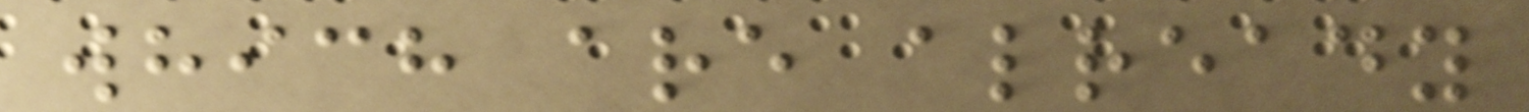which are already
